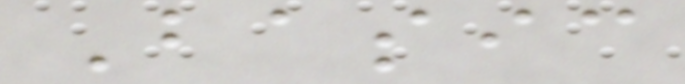Basic
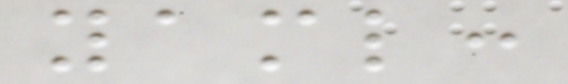yaml:
